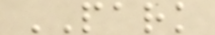PARK
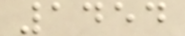1454
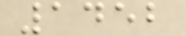1452
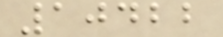10422
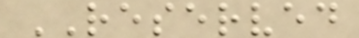RESERVED
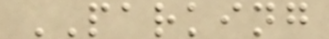PARKING
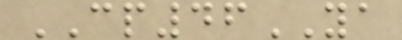CP46YA
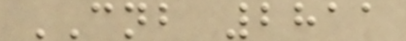CNB 2811
